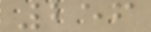256
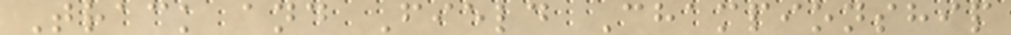Track and Field Championship
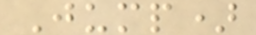Jump)
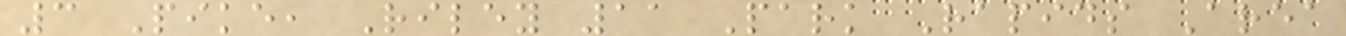3 Pike, Riley 11 Park Rapids Area
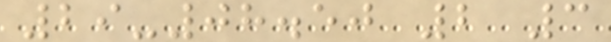29-08.50 2 3
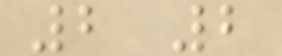2 2
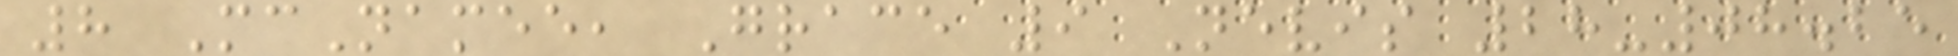8 McNamee, Grace 9 Nevis 28-08.25
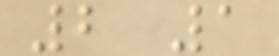2 1
